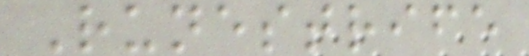Runestrife
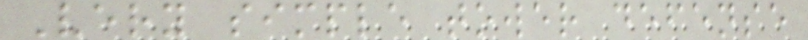Very simple tower defense
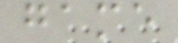game
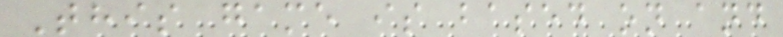This game is based on and
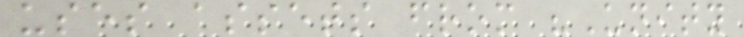uses assets from "Unity
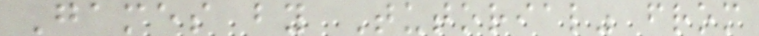Games by Tutorial" from
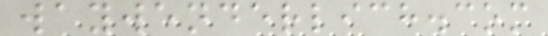waywenderlich.com
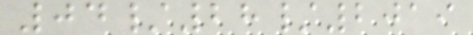04/28/2019
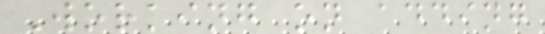Working on adding
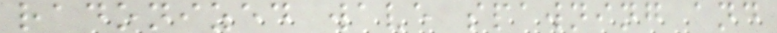radonized wave spawning and
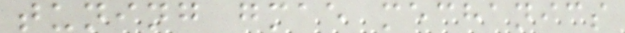tuning gmae mechanics
